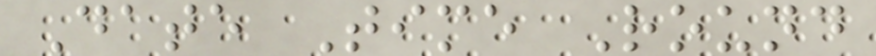Date Time Round
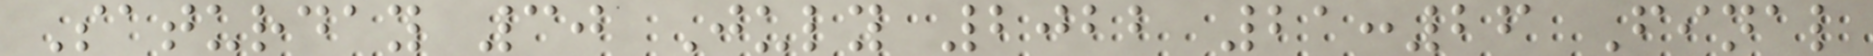Saturday 30 July 2022 21:26 Final
